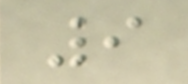9
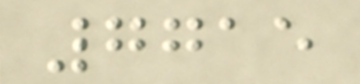7715
